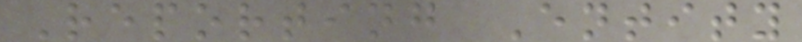Reporting Entity
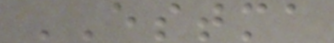ESTMA
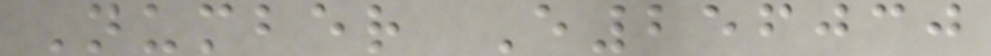Number E256030
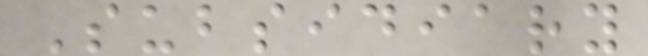Subsidiary
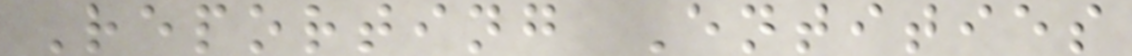Reporting Entities
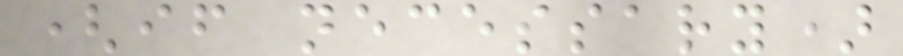(if necessary)
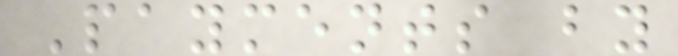Payments by
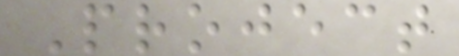Project
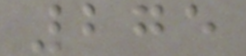275
